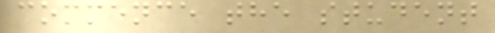commence the student
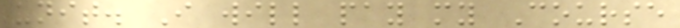unit. I will pay my Course
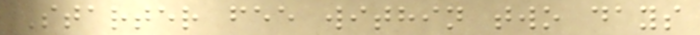Starter fee within two days
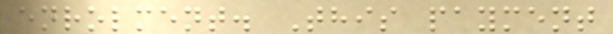enrolment. This payment
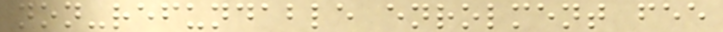non-refundable enrolment fee
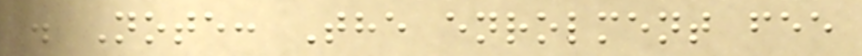. Note: The enrolment fee
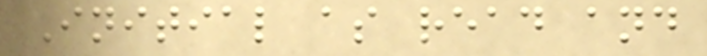Initial as read and
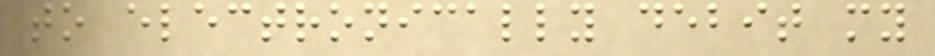to electronically debit my
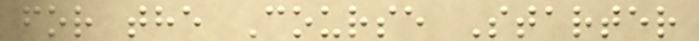for the Course Starter
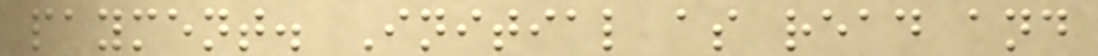payment. Initial as read and
